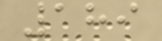189
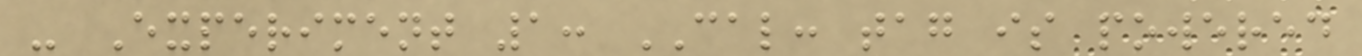- Experiment 1: CAL: tag is powered
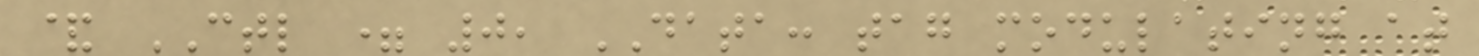& CTL = 0, DATA: tag modulating at
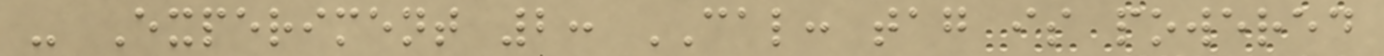- Experiment 2: CAL: tag is powered
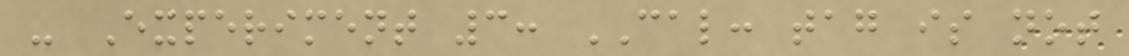- Experiment 3: CAL: tag is not
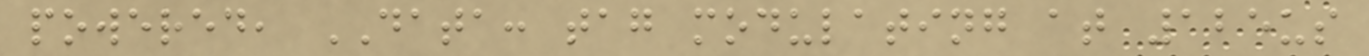powered, DATA: tag modulating at 125us
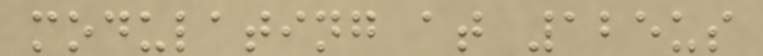modulating at 125us
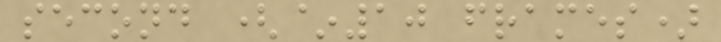second (~10 frames)
